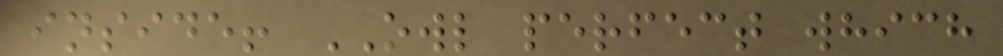inside! OWL perfect which
